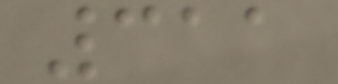311
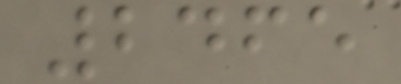2465
